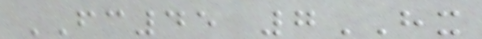FC45 7HX
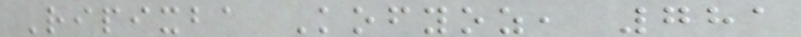Ripixba Kofyoz, 781
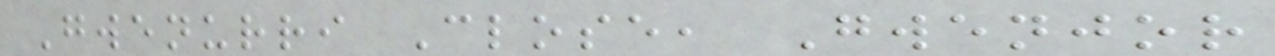Gwenurri Close, Gwenjor
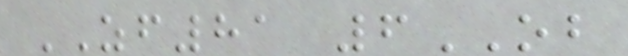ZF81 6OB
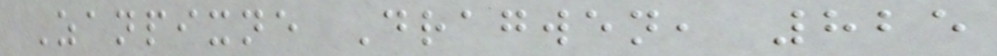Zanpixne Dragwen, 825
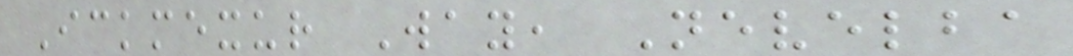Ickmexur Way, Nevelba
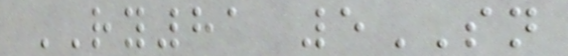RY81 5SN
